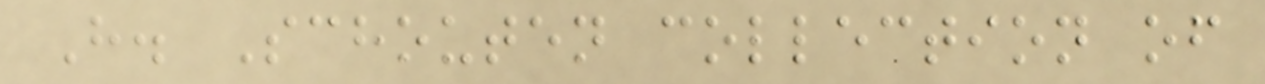H. Schouten collection of
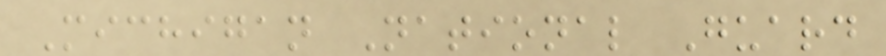Michigan National Guard
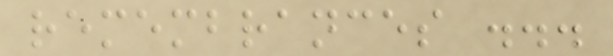remembrances ...
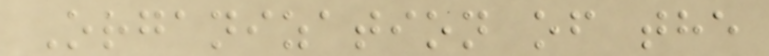Organization of the
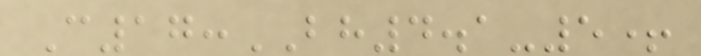C17:BH4.1-5+
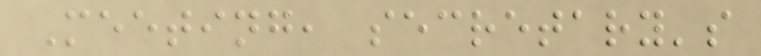Meeting, secretary's
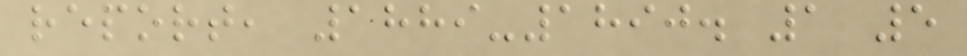report, 1889-1890. 1 5
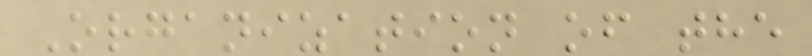Organization of the
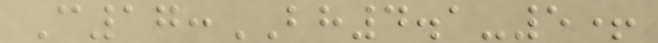C17:BH4.1-5+
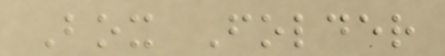Box Folder
